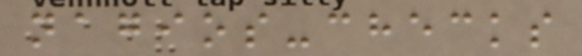nagios-checks
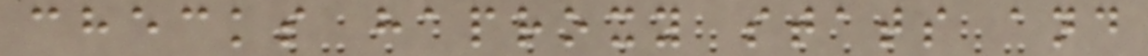checks haproxy stats and
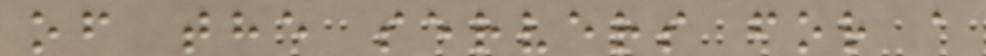of the servers for a
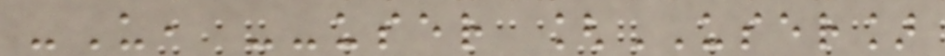-U, --user [USER]
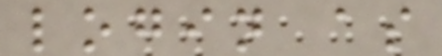login as
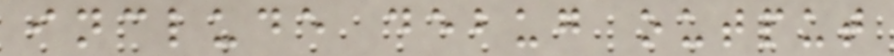include debug output
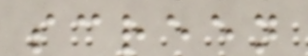screen
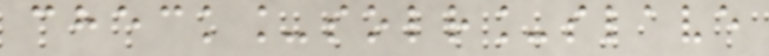check_solr_slave
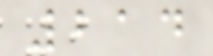214
